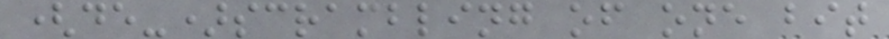(de-)scrambling of one bit
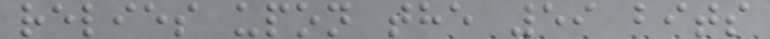relies upon the 59 bits
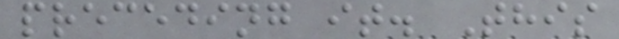preceding it. This
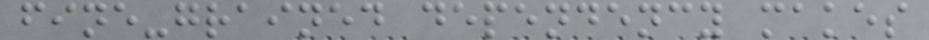fine-grained dependency makes
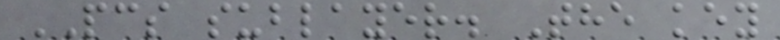PCS sublayer. The key
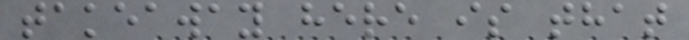takeaway here is that
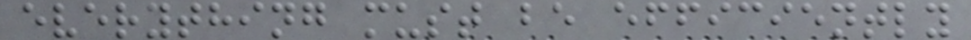everything must be efficiently
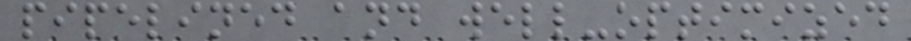pipelined and well-optimized
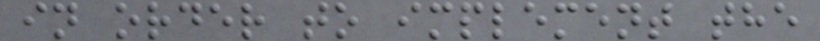in order to implement the
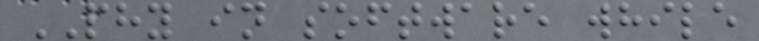PHY in software while
